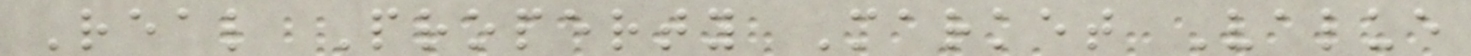Real Property Market Value
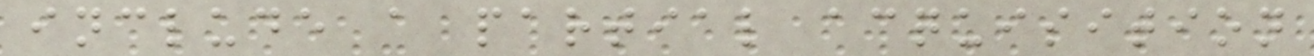include a partial acquisition
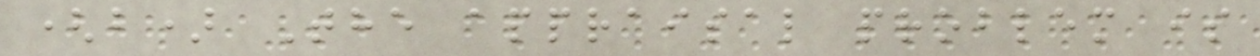(b) The appraisal problem is
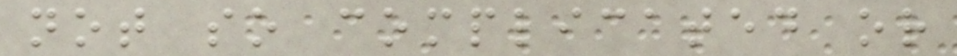not so complicated or
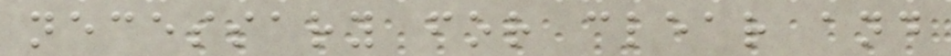necessary for clear and
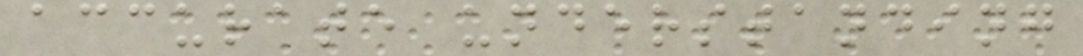accurate understanding
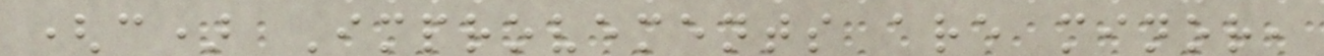(c) Improvements are minor,
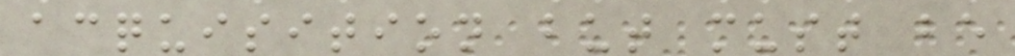acquisition but must be
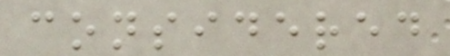considered
